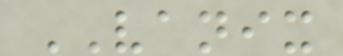VANIX
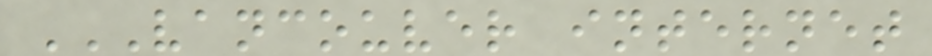VANCOUVER INTERNET
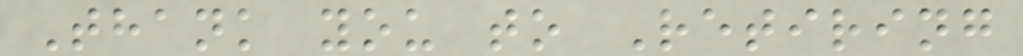Thank you to Retiring
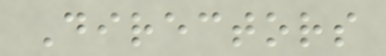Directors
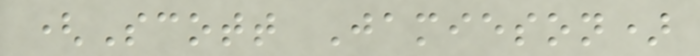(Scott Jamieson)
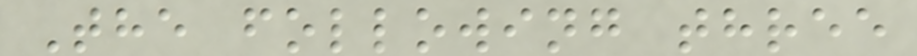The following three
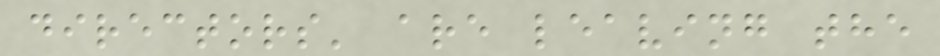directors' are leaving the
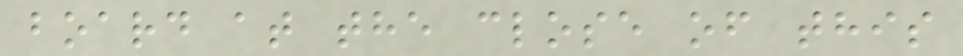board at the close of this
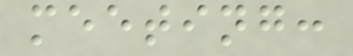meeting:
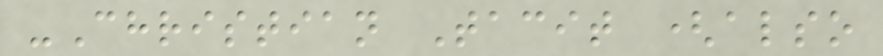-Christian Tacit (also
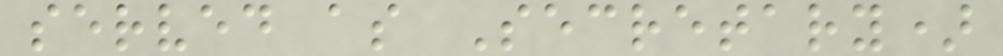served as Secretary)
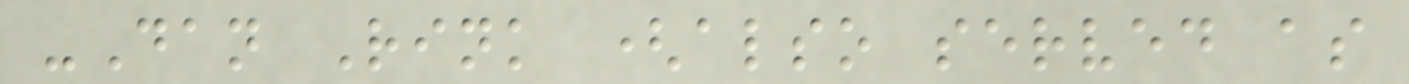-Dan Rink (also served as
